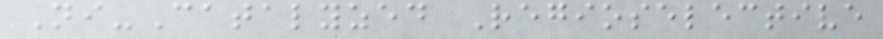Ni-Catalyzed Regioselective
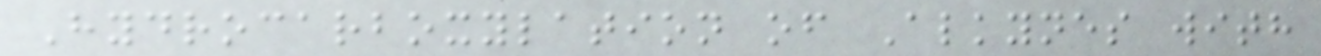Hydrocarboxylation of Alkynes with
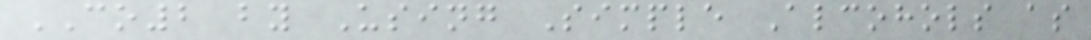CO2 by Using Simple Alcohols as
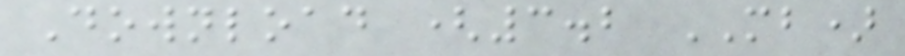Download (3.2 MB)
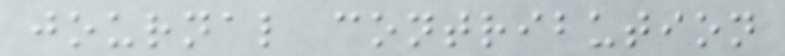journal contribution
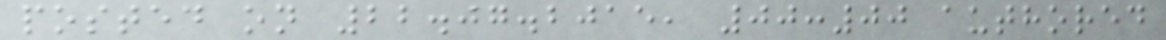posted on 22.07.2015, 00:00 authored
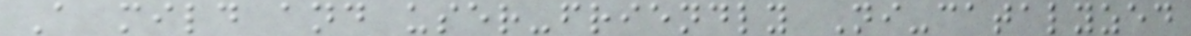A mild and user-friendly Ni-catalyzed
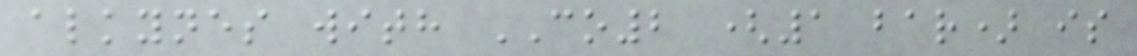alkynes with CO2 (1 bar) is
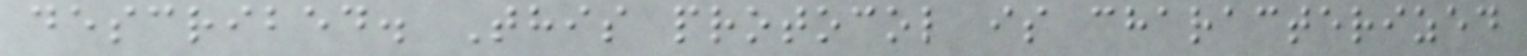described. This protocol is characterized
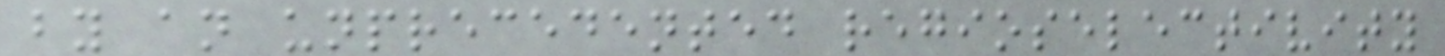by an unprecedented regioselectivity
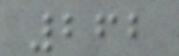262
